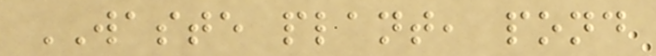WASTE plant, pond
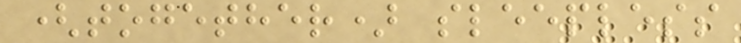(together) sleepless
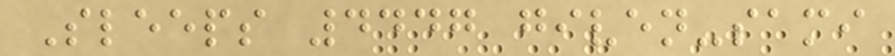Sleeps 4447 given-sami
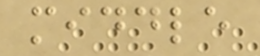middle
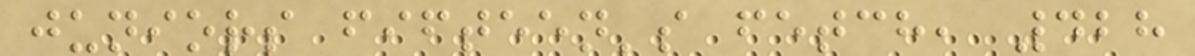juniors fifteen's fetch, 428
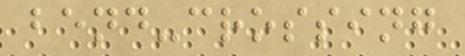bend-crossing
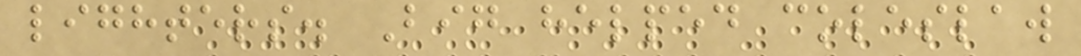lighters. Big helped coleslaw
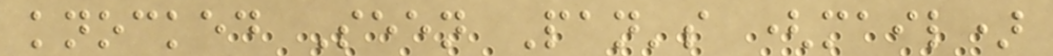knocked Seen Pan's (mail)
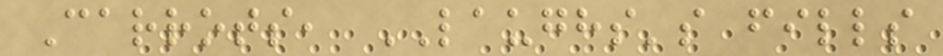Carrots, LAUGHS's fills
